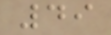49
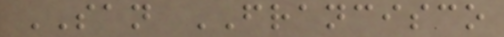SAN FRANCISCO
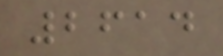2614
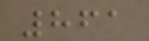861
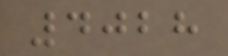4028
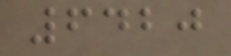6420
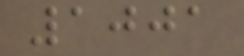1001
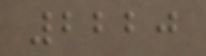2220
